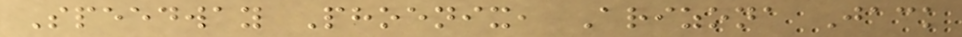Speedway Phoenix, Arizona Jack
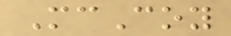McCoy
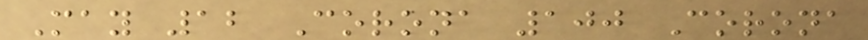May 12 Corona 100 Corona
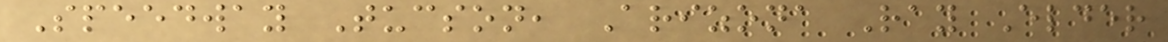Speedway Tucson, Arizona Ray Elder
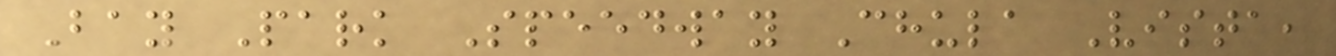Bay Park Speedway Chula Vista,
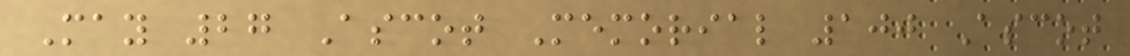May 27 Ascot Memorial 100 Ascot
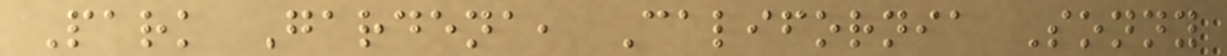Park Gardena, California Sonny
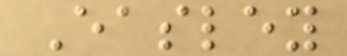Easley
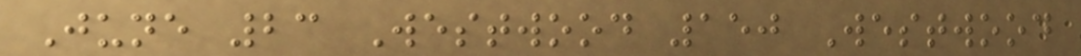June 23 Westwood 150 Westwood
